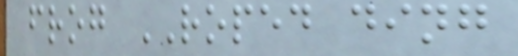frog ROPED ding
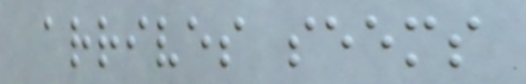arrives seems
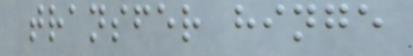transfer hinge
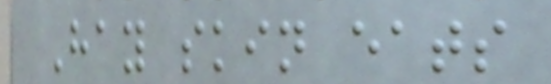Hay skin eats
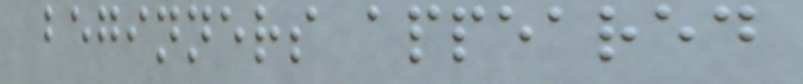beginners appeared
